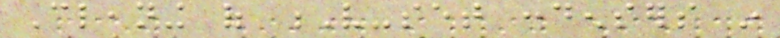Cleaning of V-set condensers in
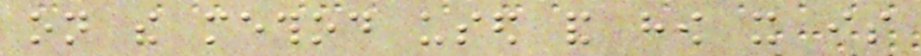on the method used and how it is
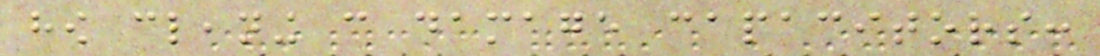how cleaning can damage capacitors:
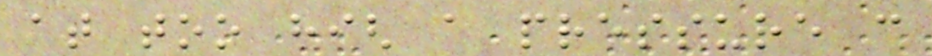at too high a pressure can
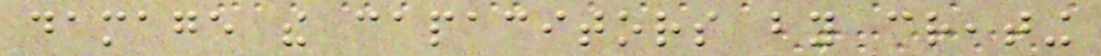damage the capacitors by creating
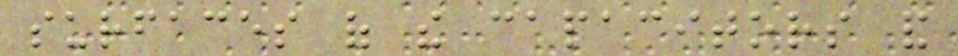surfaces of the capacitors and
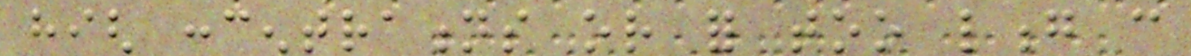high concentrations or for too long can
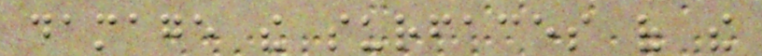damage the surfaces of the
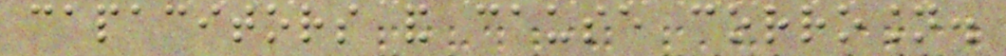capacitors and cause corrosion.
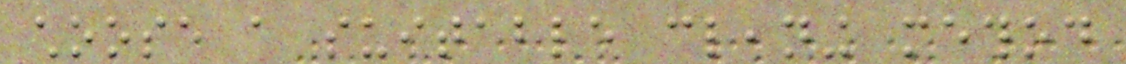choose a suitable cleaning method
